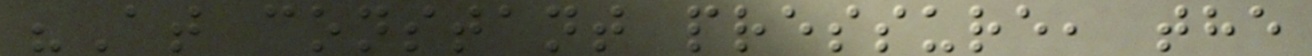"At constant pressure, the
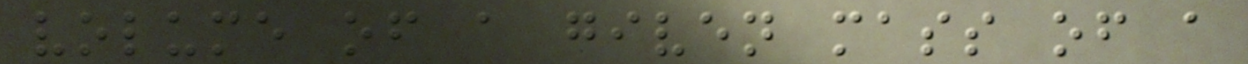volume of a given mass of a
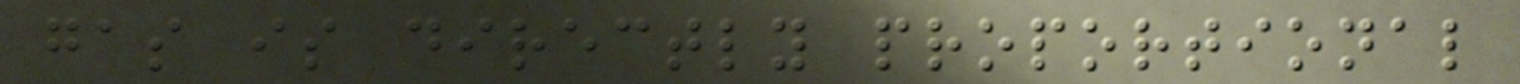gas is directly proportional
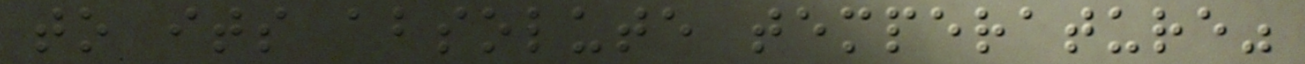to its absolute temperature"
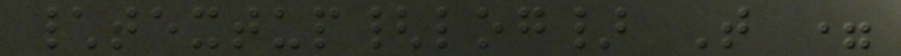\textup{log} T =
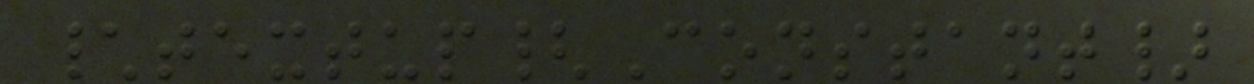\textup{Constant}
